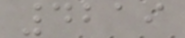4219
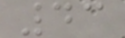43
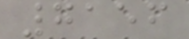7156
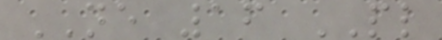NE 16 PL
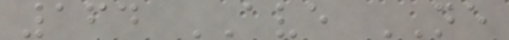164 AVE NE
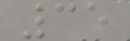35
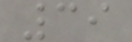39
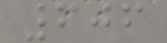606
